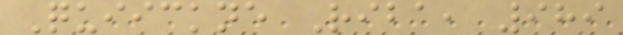Quiickne Riba, 989
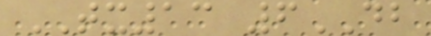TX13 6DB
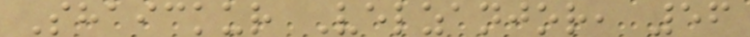Shaickur Velzanjor, 56
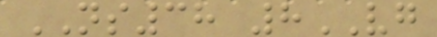NS38 8VG
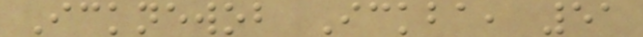Icknewob Ickba, 51
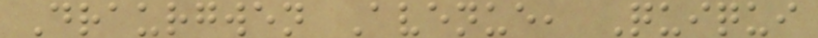Draurgwen Avenue, Quiqui
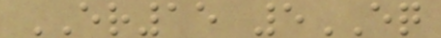ER15 5EQ
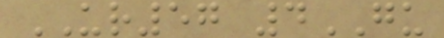UR57 4GU
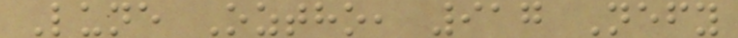Lune Oztho, 917 Nefy
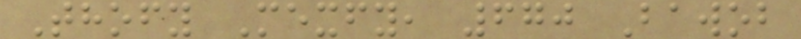Thofy Mexfy, 670 Bawob
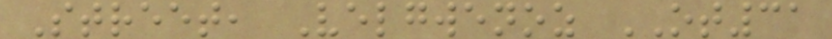Street, Velgwenoz OT31
